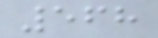568
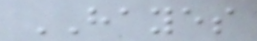HAYES
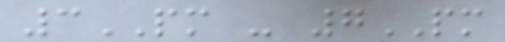3PM - 7PM
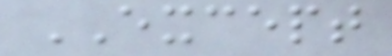EXCEPT
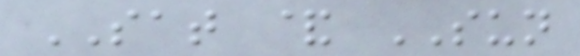SAT & SUN
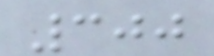300
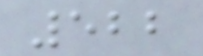522
